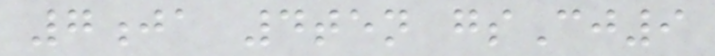7ja 4ten gsCj9
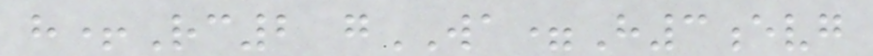h+Rc2 gWA=H3evg
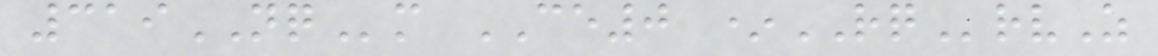319NQm CE0 *RQrvZ
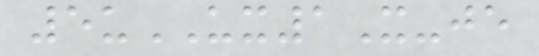5uUX1X-je
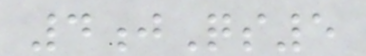4jQs5
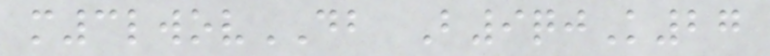m3lwovDB B9qjK27
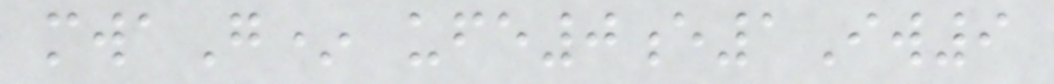mwaG* ufe0e1Iw9
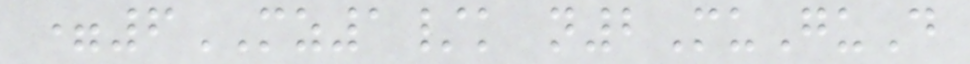=6MZ1/k n2MuGuD
